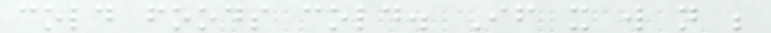cold foods cold. If it will not be
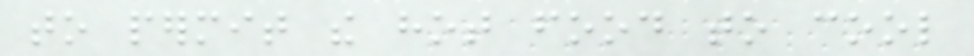to permit the hot food to cool
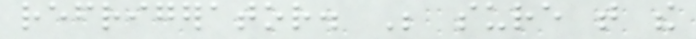refrigerator. Be sure that the
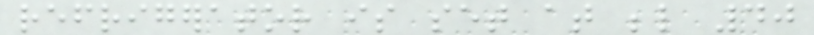refrigerator is set at below 40
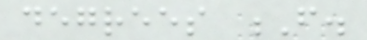degrees F.
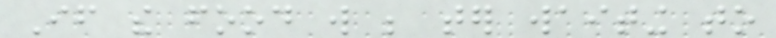If the food will be ter waiting to
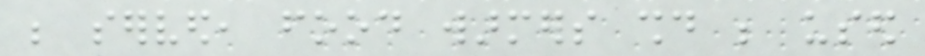be served, food warmers should be used
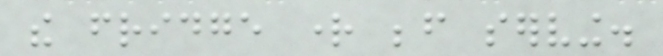the fridge right before serving.
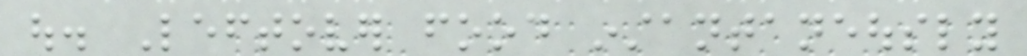out. Leftover food instantaneously
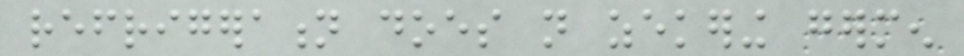refrigeration does not zekering germen
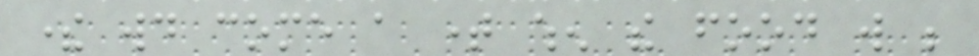there would come a time when the food will be
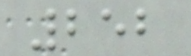252
